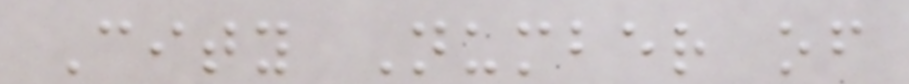City Number of
